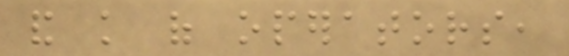and knowledge of operators,
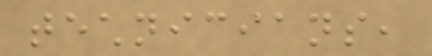technicians,
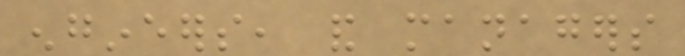engineers, and managers
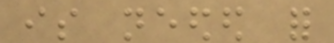is needed for
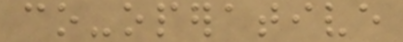co-operative
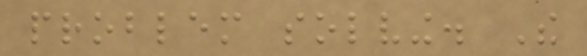problem solving. The
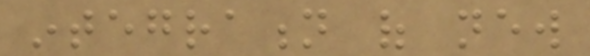integration of new
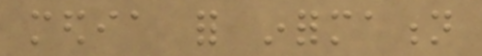media for information
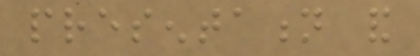presentation and
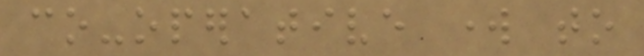co-operative work to
